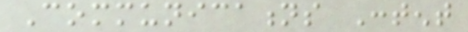Communications Content
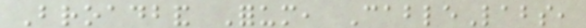Broadband Forum, CableLabs,
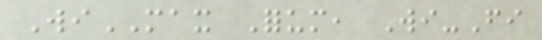WiMAX Forum, Wi-Fi
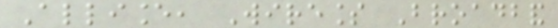Alliance, Wireless Broadband
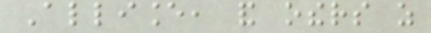Alliance, and others as
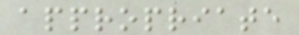appropriate
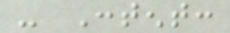- Content:
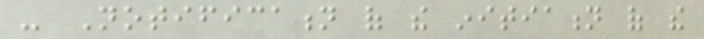- Notification of the initiation of the
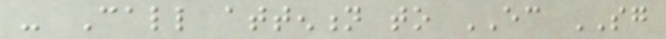- Call attention to EC SG
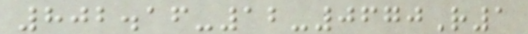802.16-12-0670R1
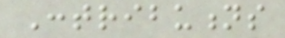Contributions
